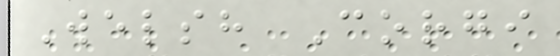Welsh Corgi
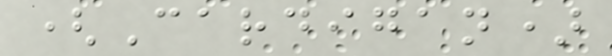(Cardigan)
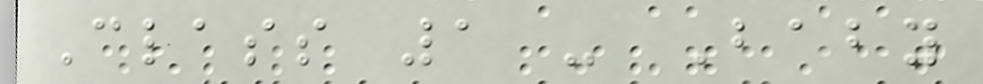Class 1 - Baby
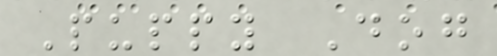Puppy Dog
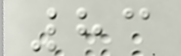83
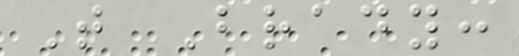T Brady:
